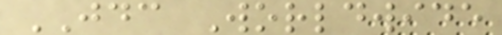JDC Worldwide
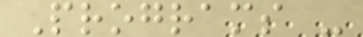Programs -
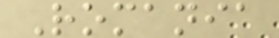Romania
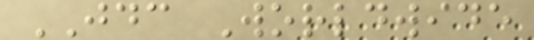JDC Worldwide
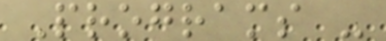Programs -
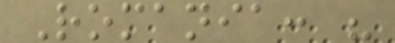Romania: "
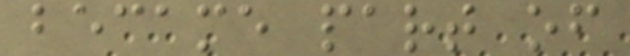became part of
